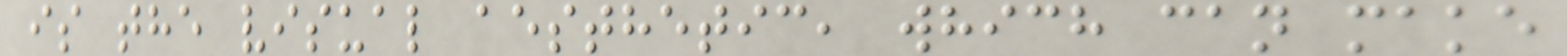is the visual aesthetic, which can make
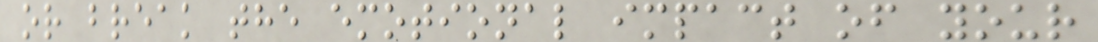or break the emotional impact of your
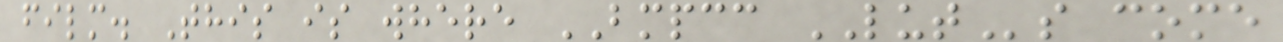film. This is where BMPCC LUTs come
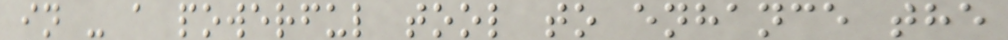in - a powerful tool to enhance the
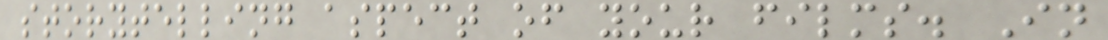storytelling aspect of your films. In
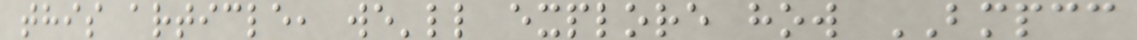this article, we'll explore how BMPCC
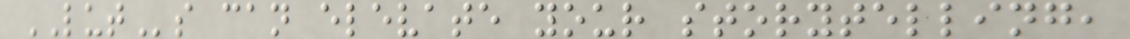LUTs can elevate your storytelling,
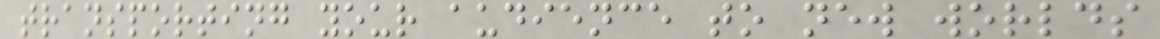transporting your audience to new worlds
